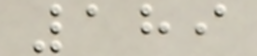189
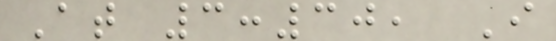At 3:30, I
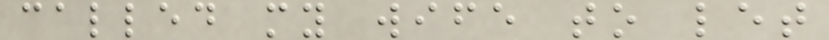called my wife to let
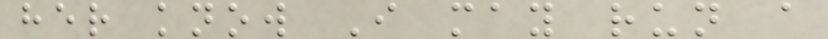her know I may run a
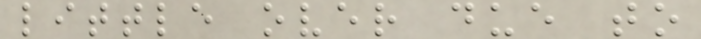little over due to
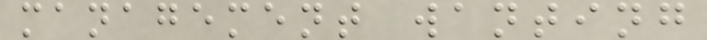management wanting
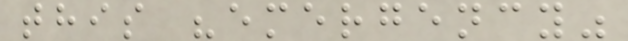this "emergency"
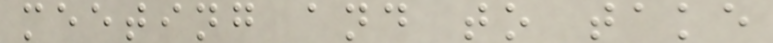meeting and to take
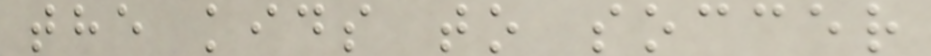the kids to soccer
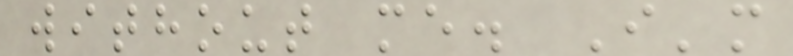without me. I'm
